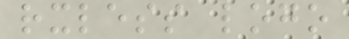rxless logo
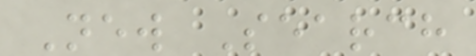New Search
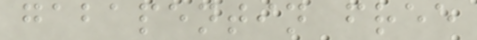gabapentin free
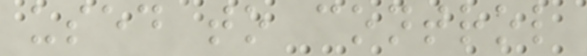used to control
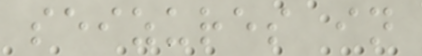seizures in
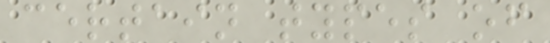certain types of
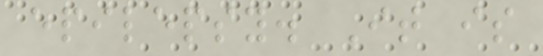epilepsy. It is
